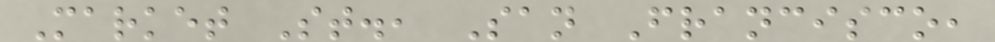Market St., San Francisco,
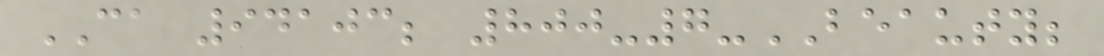CA 94103; 800-7-BEAUTY;
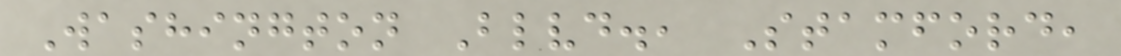Washington Blvd., Stamford,
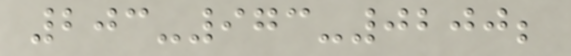203-973-0200;
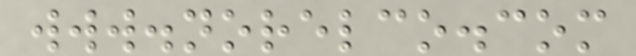www.norelco.com
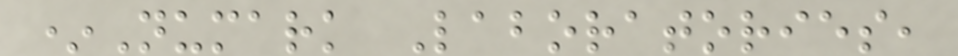*Numark Laboratories,
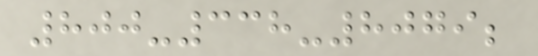800-338-8079;
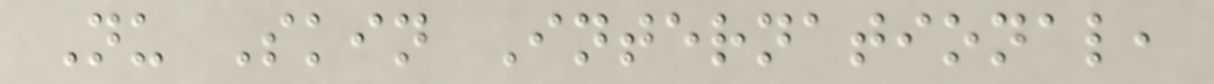Nu Skin International,
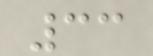33
